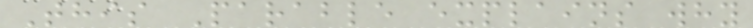This Parable explains why
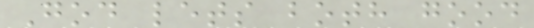God lets both good
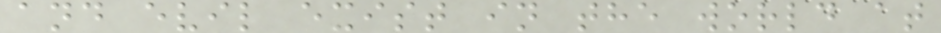and evil exist in the world at
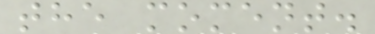the moment.
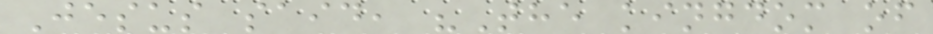Jesus said, "The kingdom of
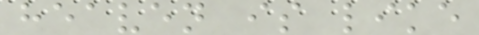heaven is like
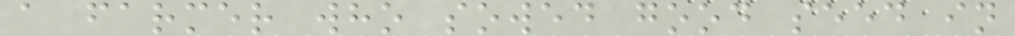a farmer who sowed good seed in
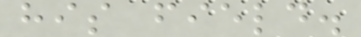his field.
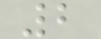2
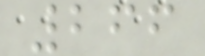266
